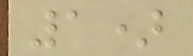1)
